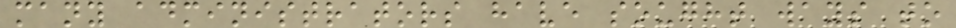many administrators have sought ways to
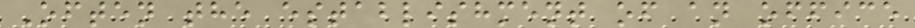Often the establishment of an office
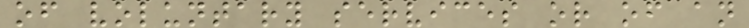of voluntary services or of an
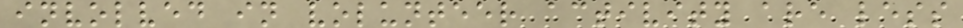involved in volunteer activity are less
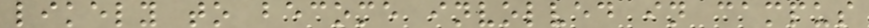likely to become involved in campus
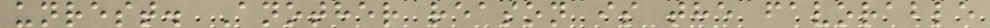unrest. Another reason is the favorable
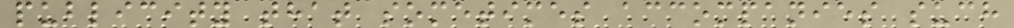publicity that sometimes accompanies such
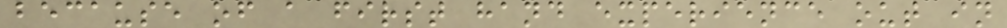because of a first hand experience out in
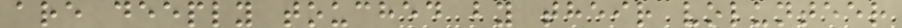are deeply touched by their volunteer
